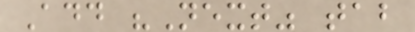Add "Next" tab
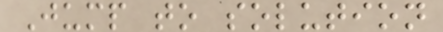Jump to solution
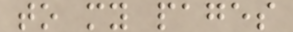to my pages
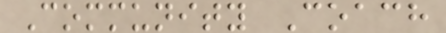Community Coach
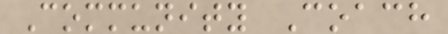Community Coach
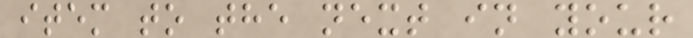item to the next in your
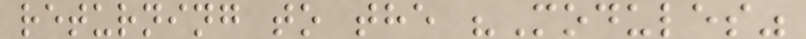returning to the "Modules"
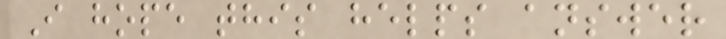I hope this helps answer
